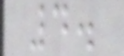4.
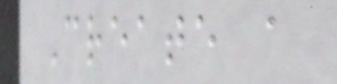Create a
